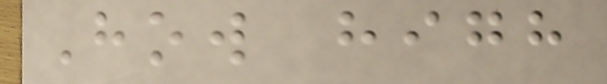How high
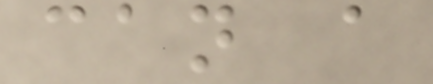can a
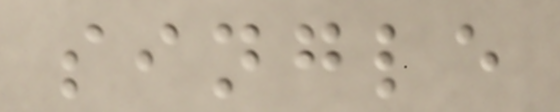single
